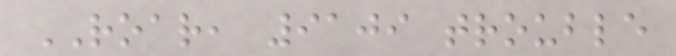ROAR, 9109 trouble
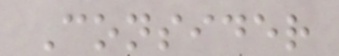Consider
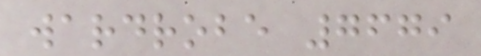wardrobe 7679
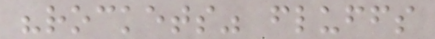"rockets" fluffs
